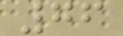76
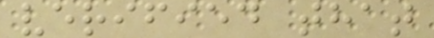verified that
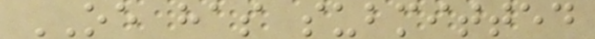OE has submitted
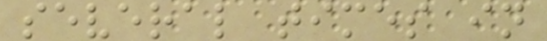several times in
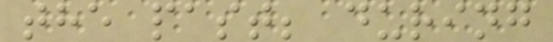the past; during
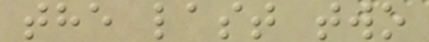the last two
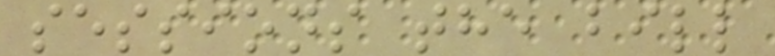sessions the bill
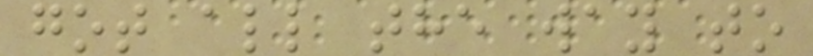got all the way to
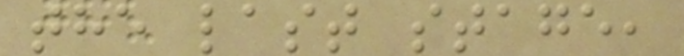the last stage,
